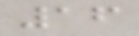16
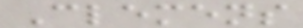Clemens
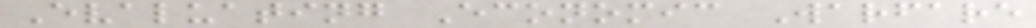Evaluating Economic Warfare
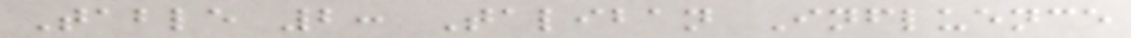Table 2: Taliban Influence
